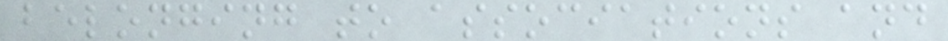belonging to associations and
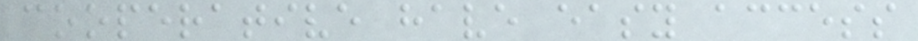cooperative have easy access
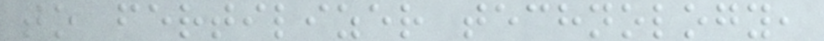to fertilizer technology,
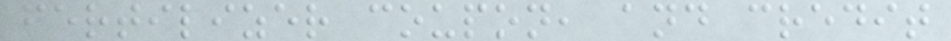fertilizer coupon, and credit
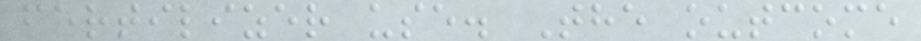fertilizer use. The outcome
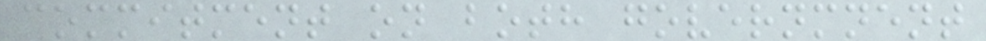commitment on both governmnent
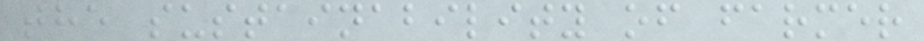the sustainability of farmer
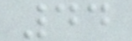44
